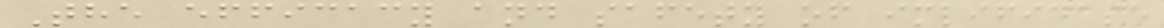The efficacy and safety of imlifidase
